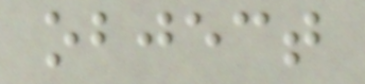object
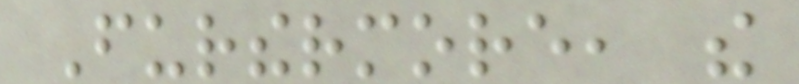Furthermore, the
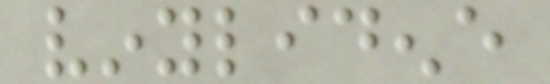vinylidene
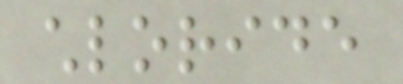chloride
